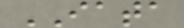IATA
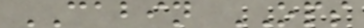CABIN OPS
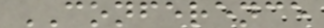CONFERENCE
